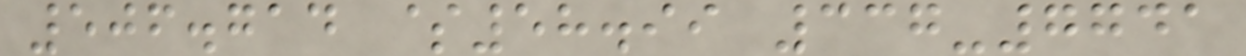506.714 $58.99 337-7741
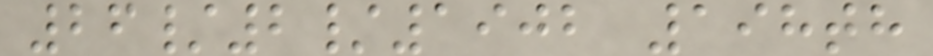26/2/1902 198th
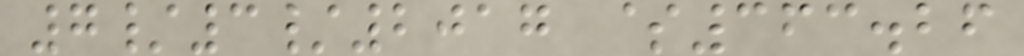7/3/2017 $363.26
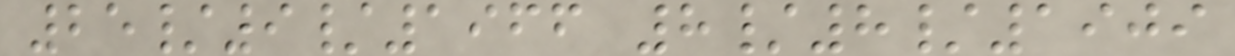25/9/1966 8/8/1909
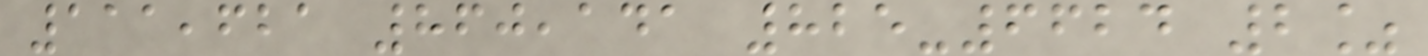111,621 860,141 825-6624 2%
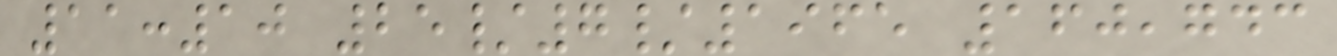11:10 25/7/1965 160,743
